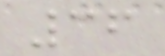36
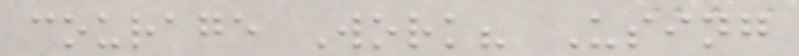courage Work? Using
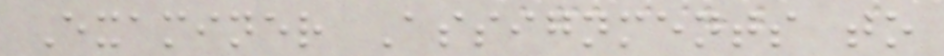Examiner Assignments to
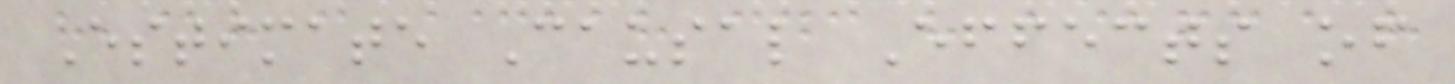Estimate Causal Effects of
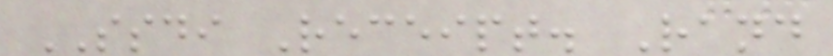SSDI Receipt. Rand
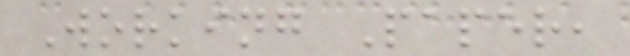Working Paper,
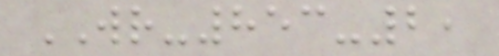WR-853-2,
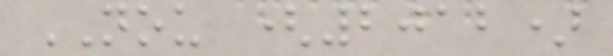NOU (2012)
